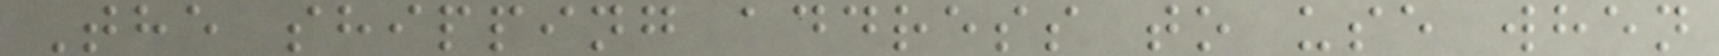The shipping address to use when
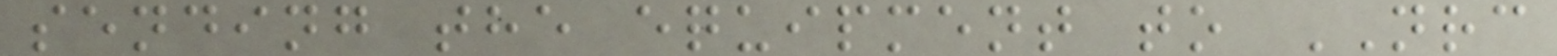sending the equipment to NRC
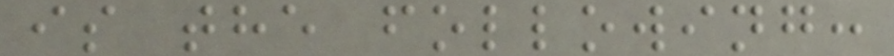is the following:
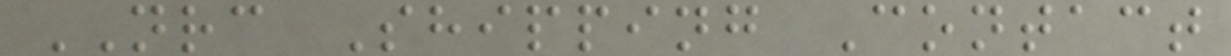NRC Shipping Contact
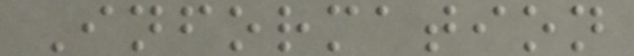Information
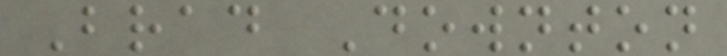Brad Downton
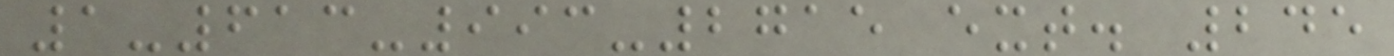1-613-993-2715 ext. 245
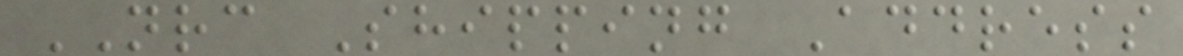NRC Shipping Address
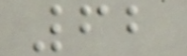62
